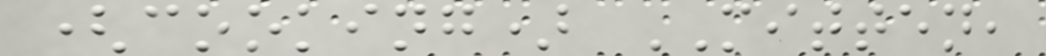(cooking) MITTEN,
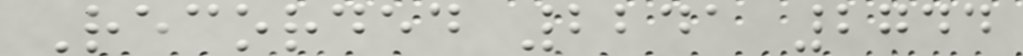Recorded 2241 2744
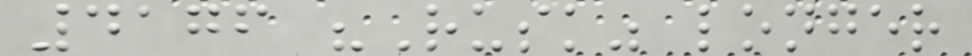4176 "Rusk" longer
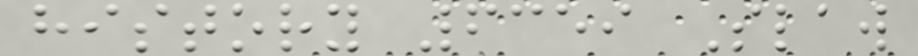history 6359 Slaw
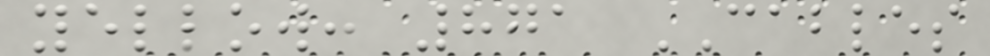yellow: 871 CABLES
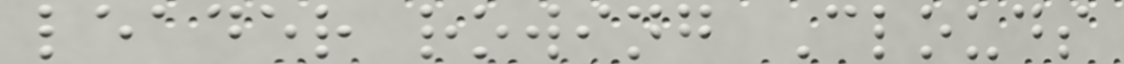leader rowing Clouds
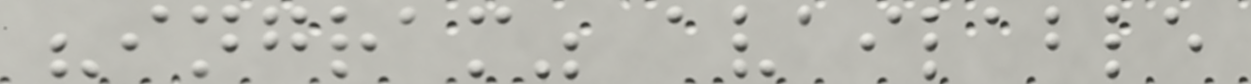"ingram" available
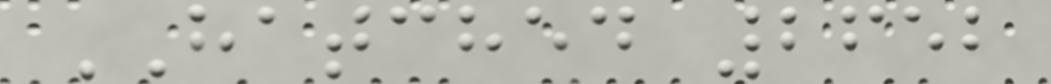HATCHED 2652
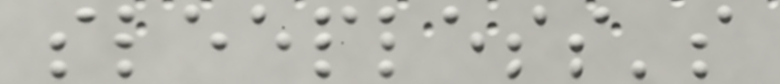sleepless's
